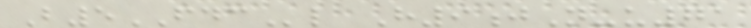B5FDCl H9jN-u71
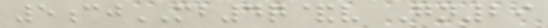5cjMB4q&v Gn29
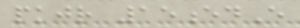pkjr 15edE
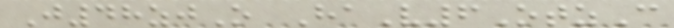J48zjO HaV6OtzC
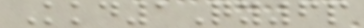Kkd1Qy6p
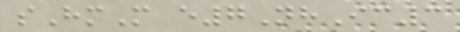sHmM e7NhIc3
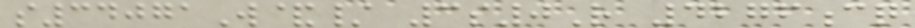s34071W&/ 3s0R 4276cq
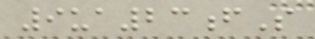9ua23fS
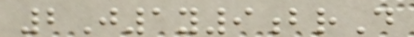2J1y9brD
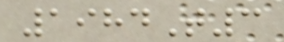1984T3
